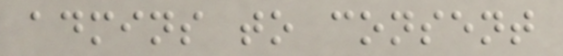admins to consent
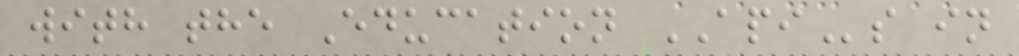with the Education APIs in
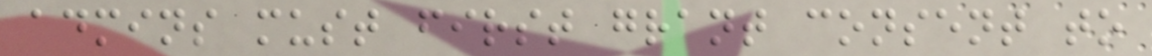admins must first grant consent to
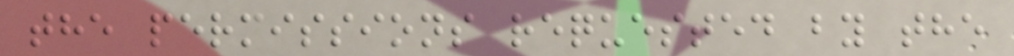the permissions requested by the
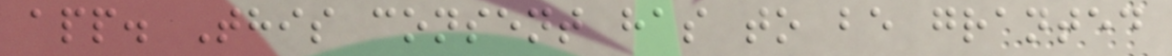app. This consent has to be granted
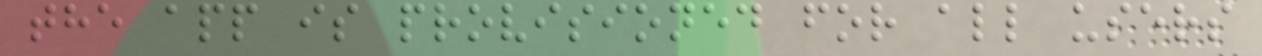the app is provisioned for all users
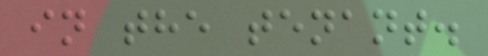in the tenant.
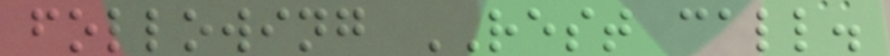following REST call.
